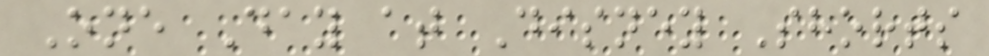One Day at Disney Shorts
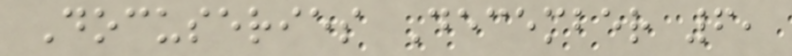Docuseries December 6,
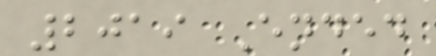2019 Ended
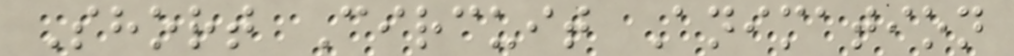Short Circuit Animation
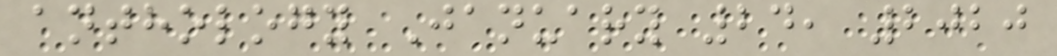anthology January 24, 2020
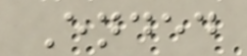Ended
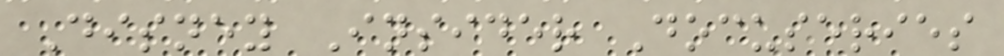Disney Insider Docuseries
